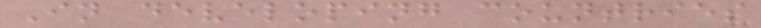In developing countries
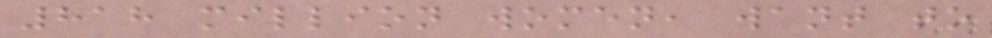818 million women, want to
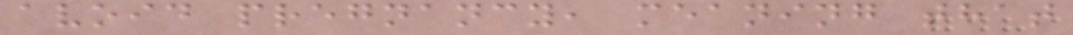avoid pregnancy, meaning that
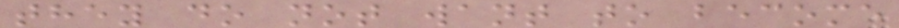they do not want to become
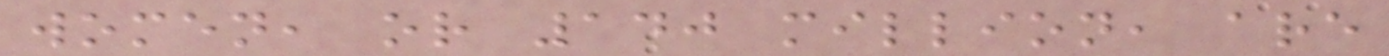women, or 140 million, are
